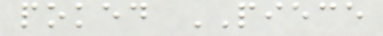poked PIECE
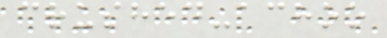crushed-achoo
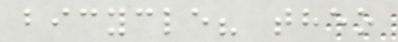bicycle? theo
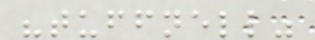"tuffnell"
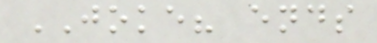JOKE? ends
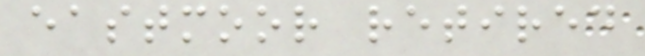eastmoor retired
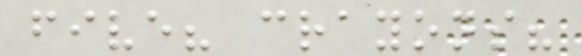five? crayons?
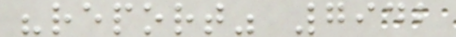"report" 7942
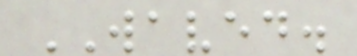WAVED.
